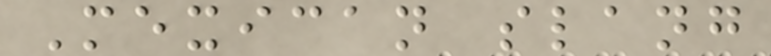Mexican slang
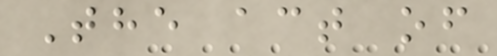The act of
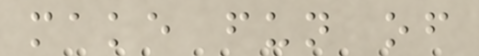make fun of
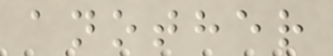another
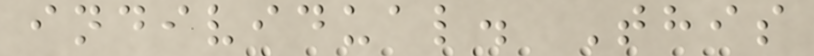individual. This
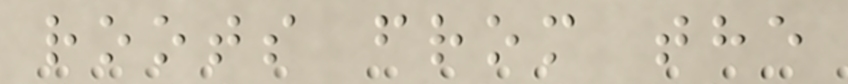roots from the
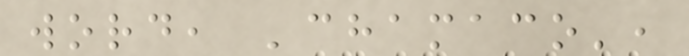word, 'chamaco',
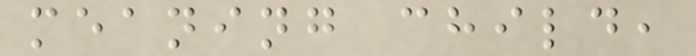meaning child,
